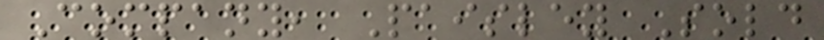Company, Paisley Sold
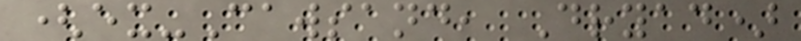(ex-Cawsand, Dryad)
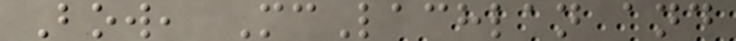Bow, McLachlan and
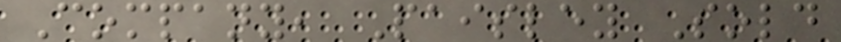Company, Paisley Sold
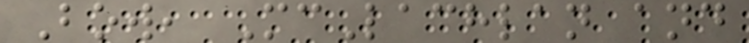Bow, McLachlan and
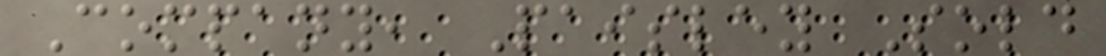Company, Paisley Sold
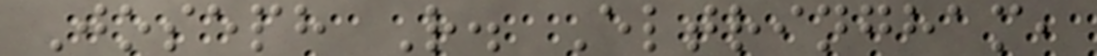Joseph R. Eltringham,
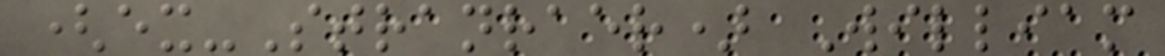(ex-Stranraer) William
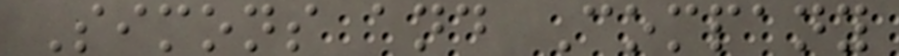Simons and Company
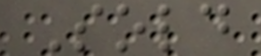Sold
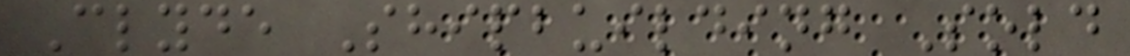Clyde Shipbuilding Sold
